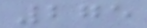275
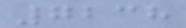7238
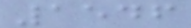1546
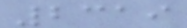2319
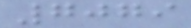7079
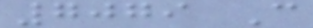7079 C
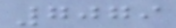7079
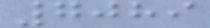7089
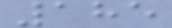185
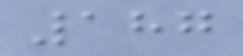187
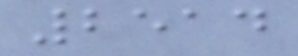2514
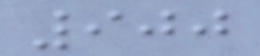900
